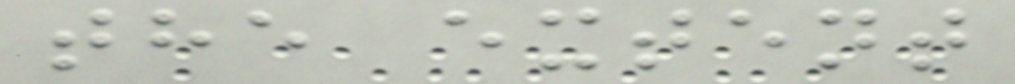the extent
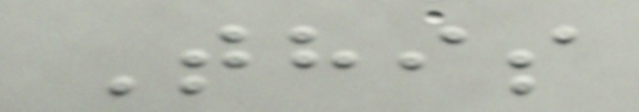This
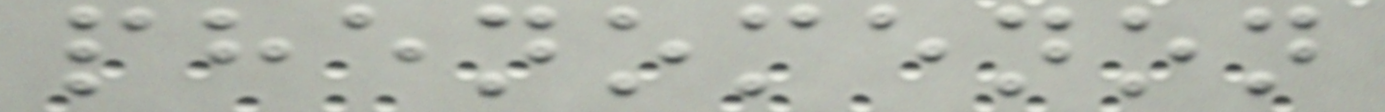phenomenon
